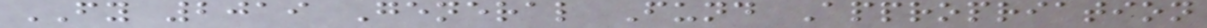FY 2019 General Fund Appropriation
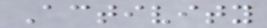Activity
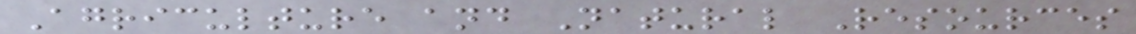Agriculture and Natural Resources
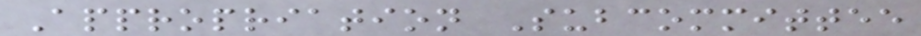Appropriation Subcommittee
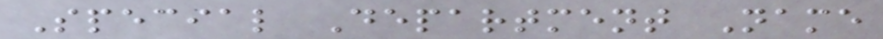Special Department Name
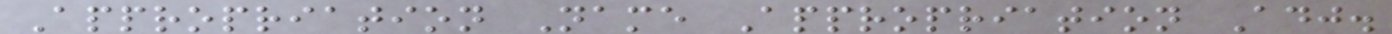Appropriation Name Appropriation Adj.
